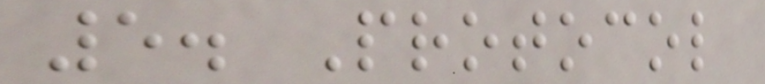5. Protocol
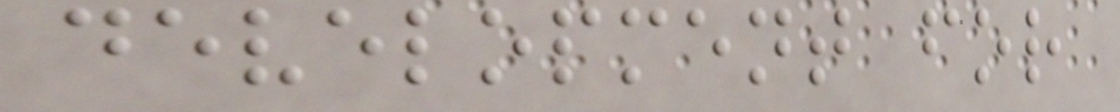development for
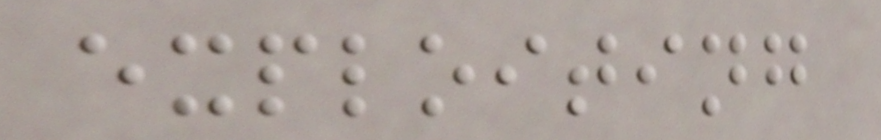exploiting
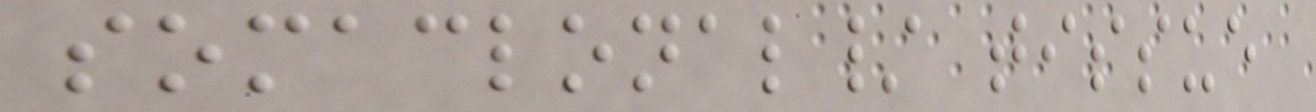somaclonal/ tissue
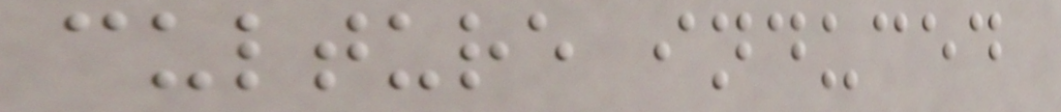culture induced
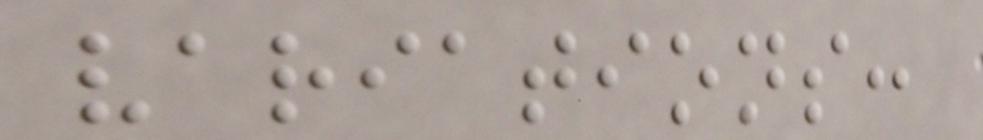variations:
